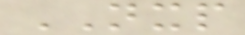NXP
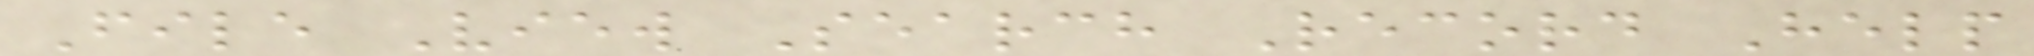File View Search Record Help
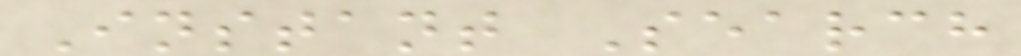Instant Search
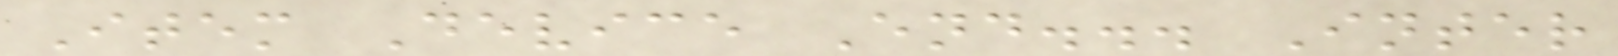Item Device End... Inter
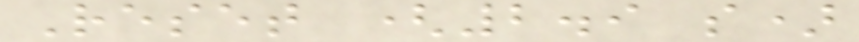Reset (2.9 s)
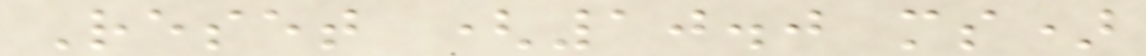Reset (10.0 ms)
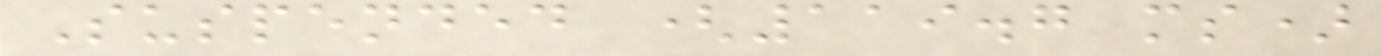Suspended (119.7 ms)
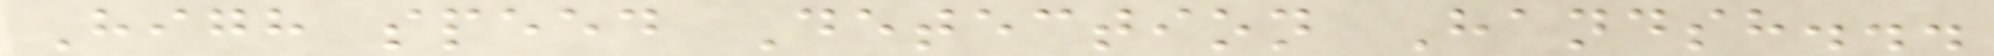High speed Detection Handsh...
